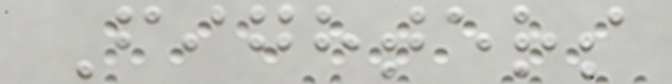Fighters
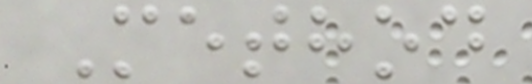Method
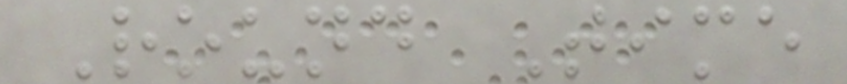Round Time
